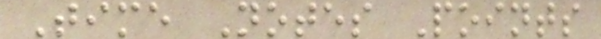Time Notes Points
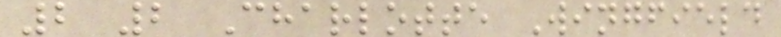2 2 Charlotte Wingfield
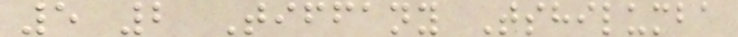5 2 Tiffany Tshilumba
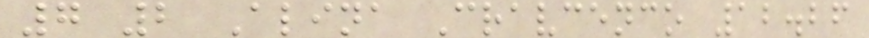7 2 Alina Cravcenco 12.26
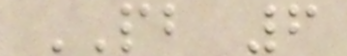PB 6
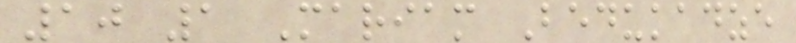10 1 Mariam Bedukadze
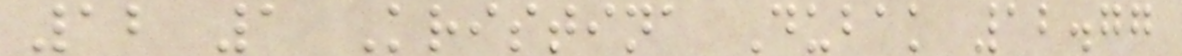12 1 Kristina Dubak 12.77
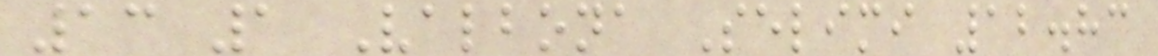13 1 Valbona Selimi 12.83
